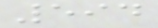594
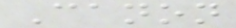Canon
